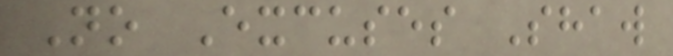No Excuses Shaw
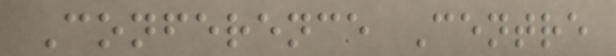Conference Centre
